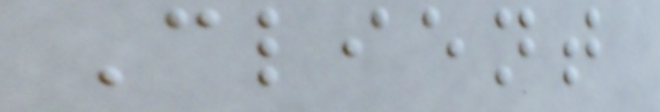Client
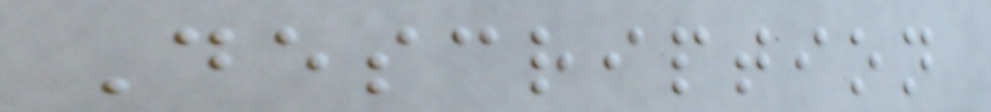Description
